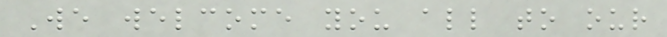We welcome you all to our
